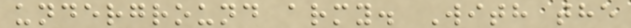underground army. With the
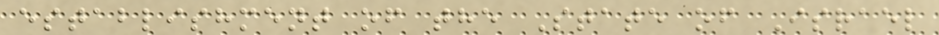establishment of the State of Israel
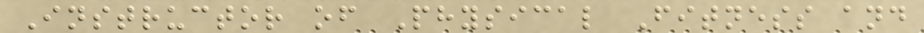Instructor of Physical Fitness and
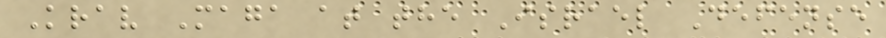Krav Maga at the Israel Defense
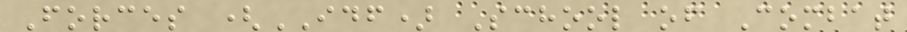Forces (IDF) School of Combat
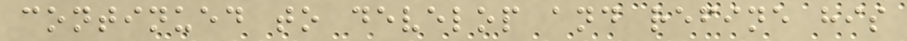continued to develop and refine his
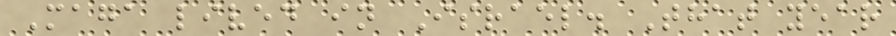Maga lived in Israel. That year
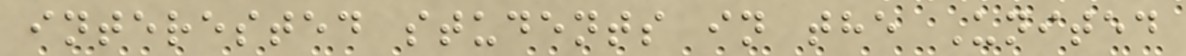interested students in the United
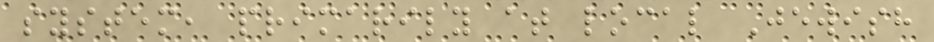system, primarily at local Jewish
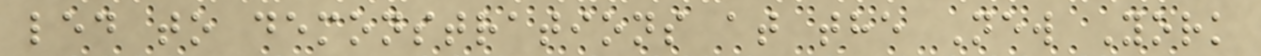led to demonstrations at the New York
